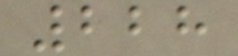228
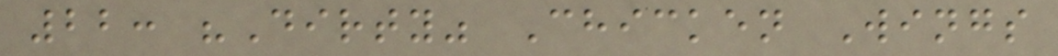22: "Dirty" Chicken Wings
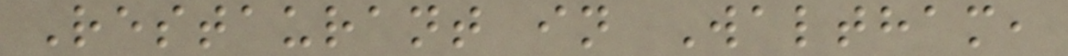Restaurant in Waltham,
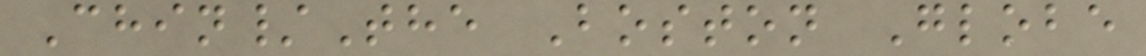Chin/The Boston Globe
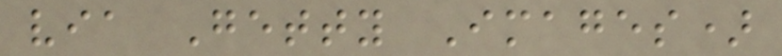via Getty Images)
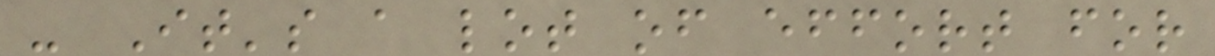- It's a lot of effort for
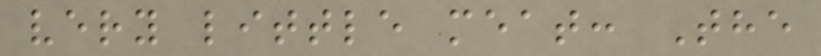very little meat: The
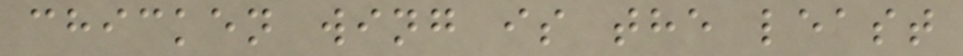chicken wing is the least
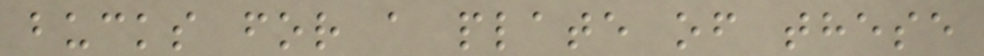bucks for a plate of these
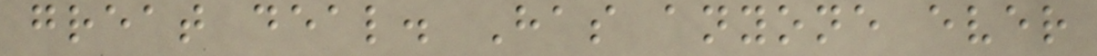great deal. Has anyone ever
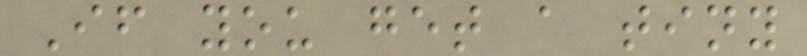If you get a tiny
